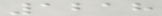1218
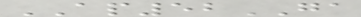AP52GA
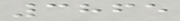3865
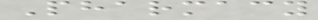Pharmacy
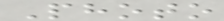Photo
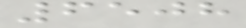6508
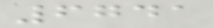6741
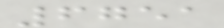6751
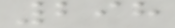298
